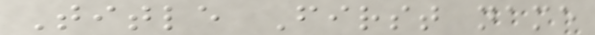Title First name
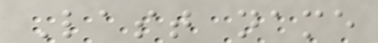Last name
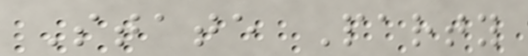State Party
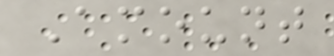Amount
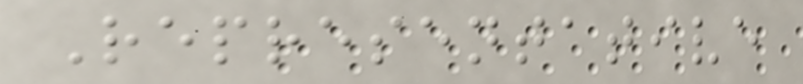Representative
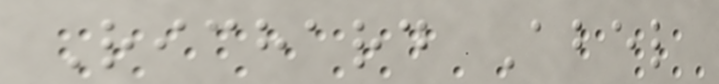Richard Abel
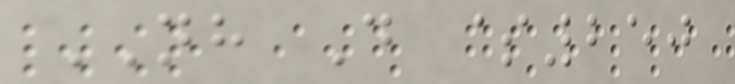NH D $250
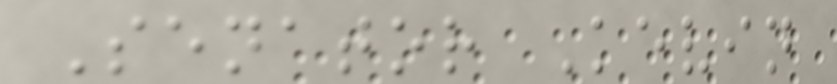Senator Kevin
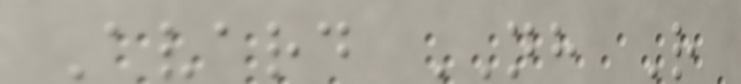Avard NH R
